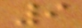9
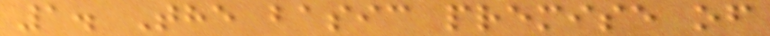1. The basic premise of
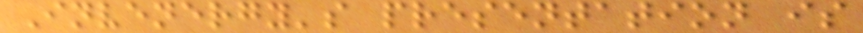Invenergy's presentation is
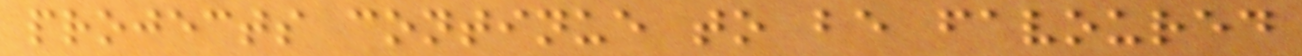projects continue to be favoured
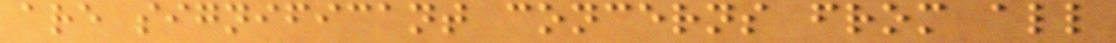are significant concerns from all
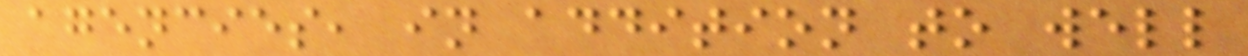agencies, in addition to well
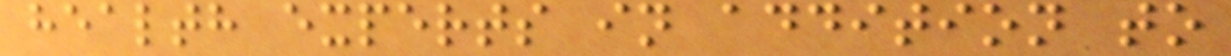health experts in addition to
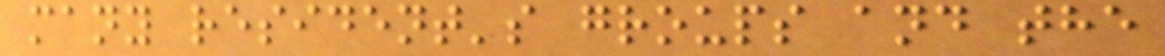many resident's groups and the
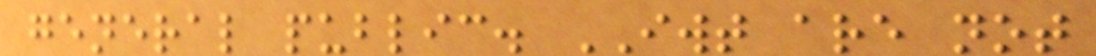general public. IWT are not
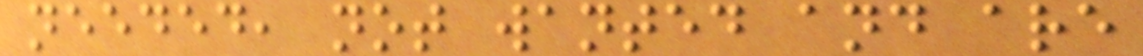needed, not wanted and are
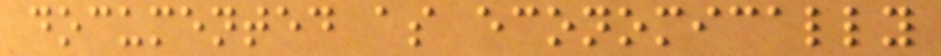documented as economically
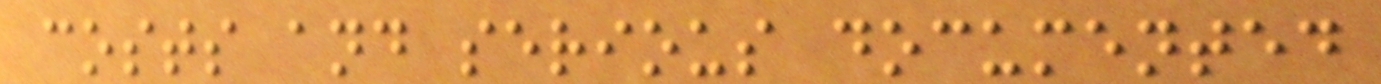costs and serious documented
